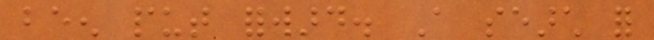been put forward. A search for
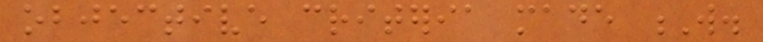objective criteria made W.
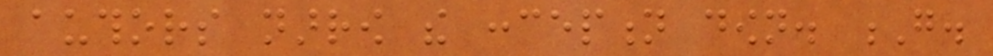authors narrow the conception down. G.
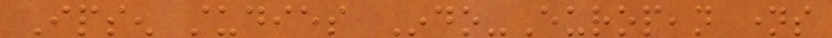Ipsen studies Indo-European names
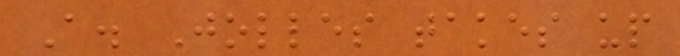A. Jolles takes up
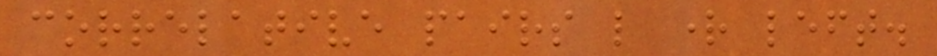correlative pairs like right left.
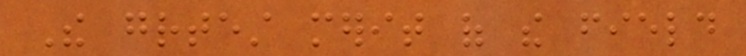The greatest merit of the field
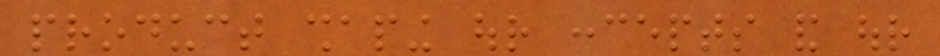product shaping our concepts and our
